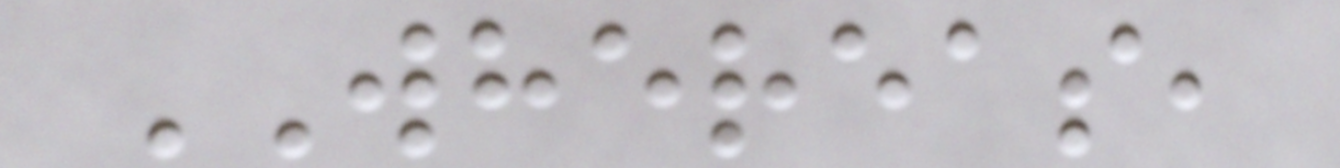WHEREAS,
